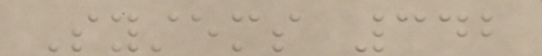Systems 342
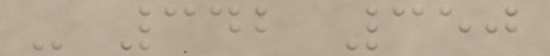- 342 350
